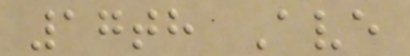17th Ave
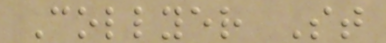Collyer St
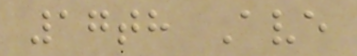17th Ave
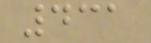431
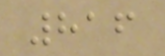816
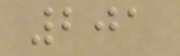201
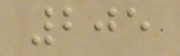205
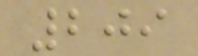209
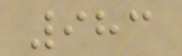983
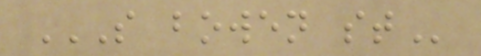S BOWEN ST
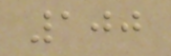100
